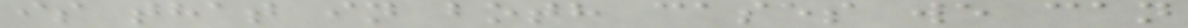is that in both cases we can
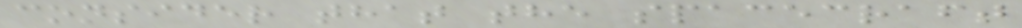consider that the spacecraft
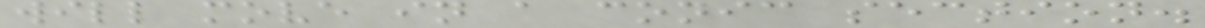will move in a conic section.
